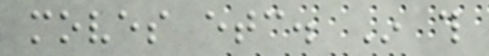moves etc. In this
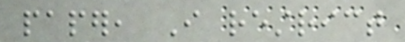paper, I restrict
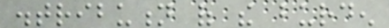distribution of the burden
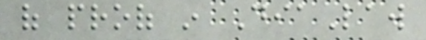of proof in DiaLaw
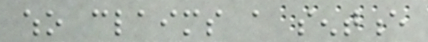who claims a sentence
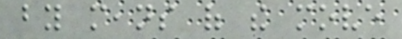by means of the move
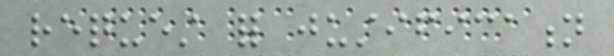request for justification
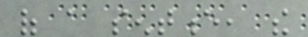of a sentence, the
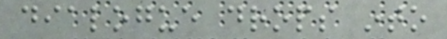dialogue drops into
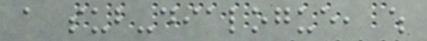a sub-dialogue, which
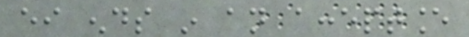either ends in an acceptance
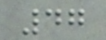47
